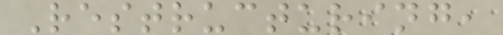Restructuring,
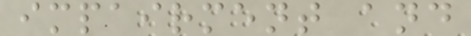impairment and
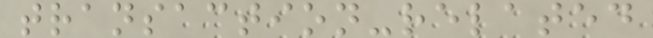transaction-related
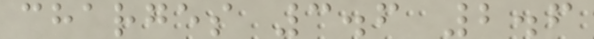charges 3.6 2.6
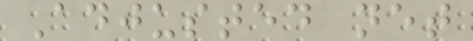Adjusted net
